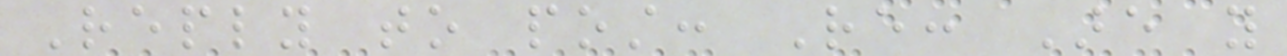Reply to post: Re: Are you
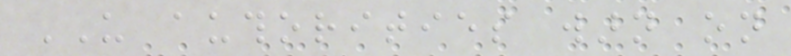US authorities warn on
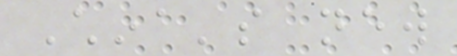China's new
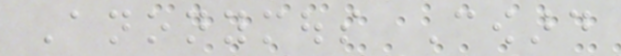Anonymous Coward
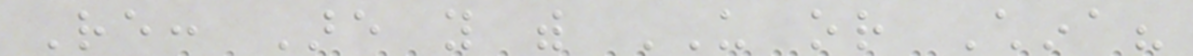Re: Are you with US or China?
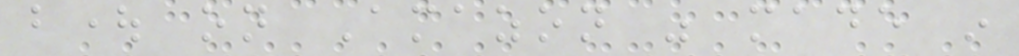bought on Amazon was made in
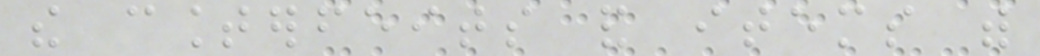the counterfeits and items with
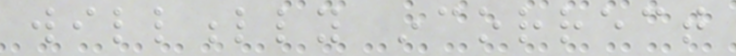willfully incorrect
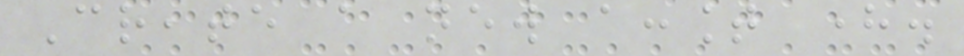Create a new account here.
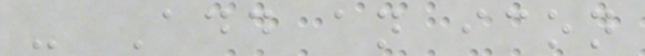- Add an icon
